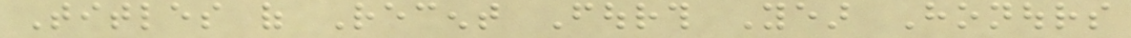Titles of Recent Fourth Year Honours
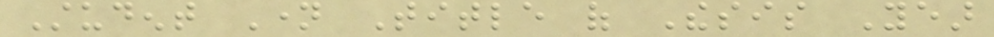Student Name Title of Thesis Year
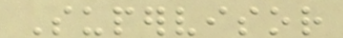Supervisor
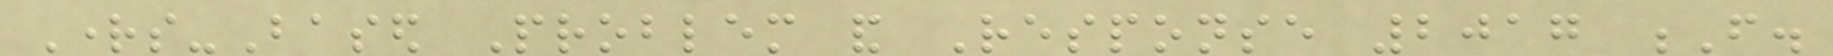Rights-Based Problem and Response 2017 F.
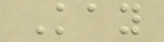Kay
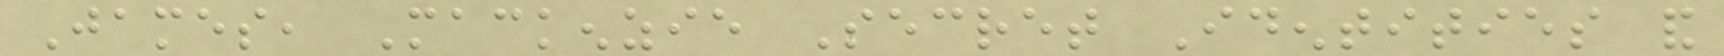James, Mackenzie Secret Identities and
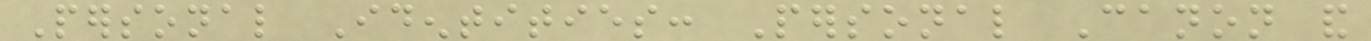Personal Identities: Personal Canon and
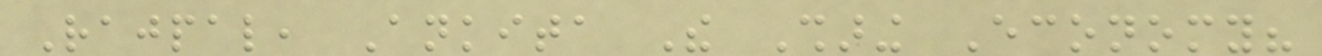Rajpal, Ankita The Sharing Economy?
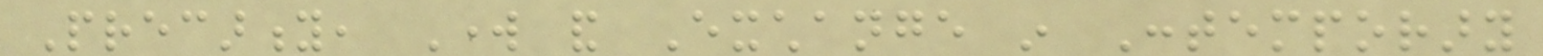Precarity, Work and Exchange in Contemporary
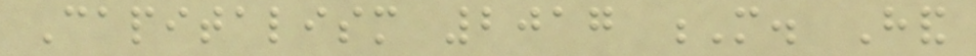Capitalism 2017 M. Hand
